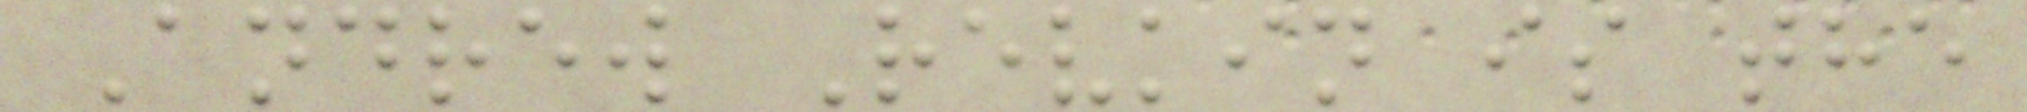Andrew Revkin is the
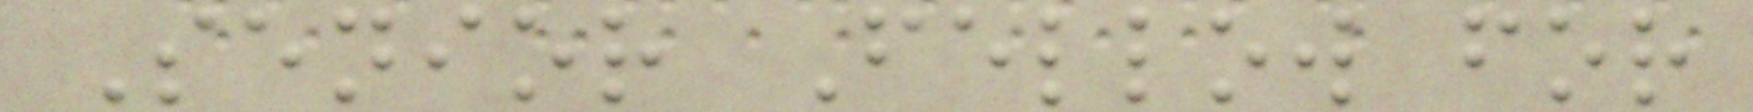Senior Fellow for
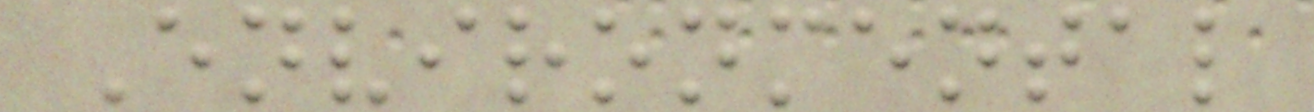Environmental
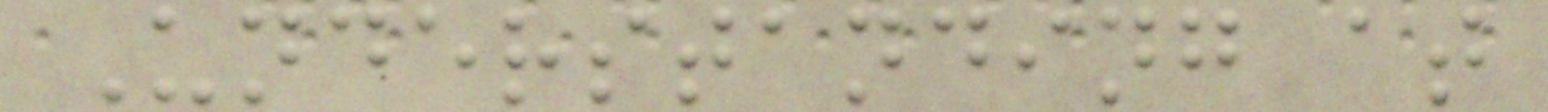Understanding at
